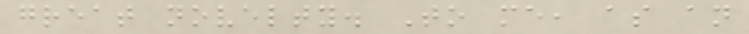great novelty. To me, as an
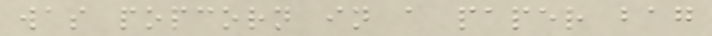was popcorn in a paper bag
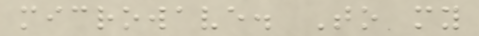microwave. To my
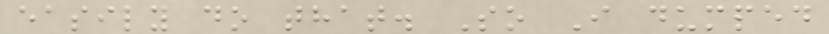easily do that. So I dumped
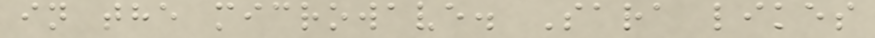in the microwave. Sara likes
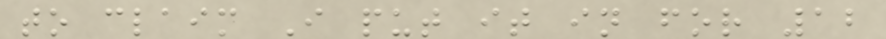to claim I put it in for 12
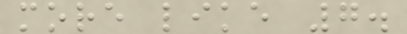more like 7.
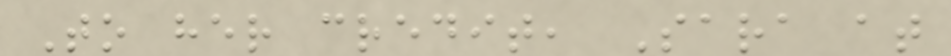To her credit, Sara at
